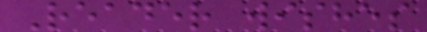Reader wishes
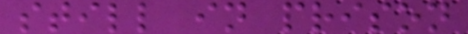still in prison
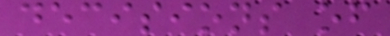decisions of
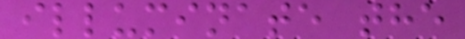illuminate the
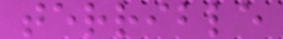terrible
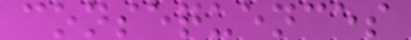consequences
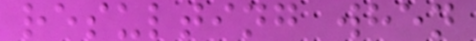resulting when
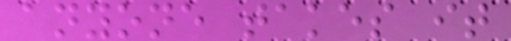anyone takes it
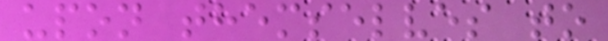upon themselves to
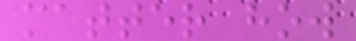matter how
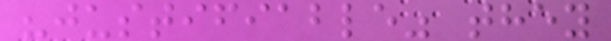"justifiable" they
